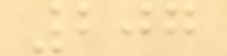207
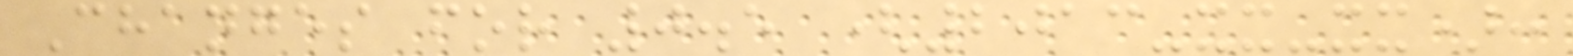Changes for 0.5 (2013-xx-xx):
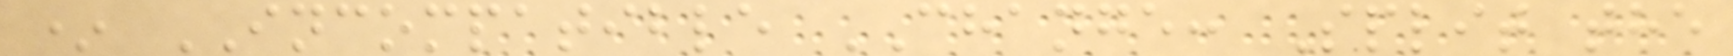* INCOMPATIBLE CHANGE: Split the
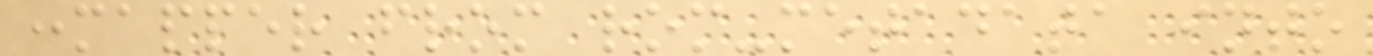:mapper from rom-metadata into
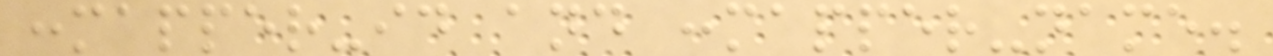:mapper-id and :mapper-name.
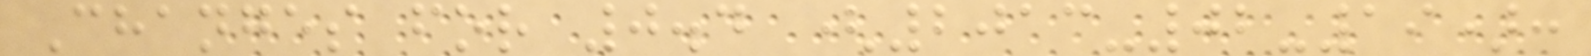Changes for 0.4 (2013-02-19):
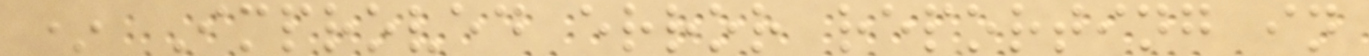* Improved error reporting in
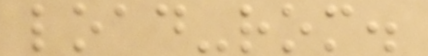load-rom.
